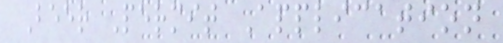Beer Permit Application
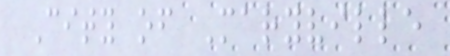City of Maryville
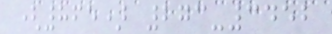(865) 273-3452
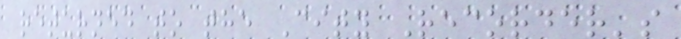returned to the City Recorder's
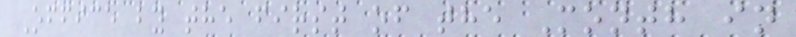Office by the first of the Month in
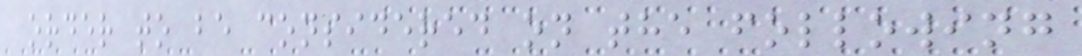order to be considered on the following
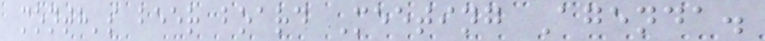month's beer board Meeting Agenda.
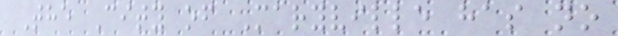The City of Maryville has no
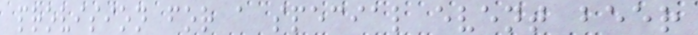provision for a special event beer
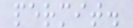permit.
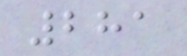281
